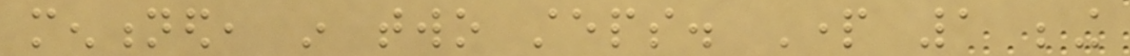mentioned, in two steps. Part 1 being
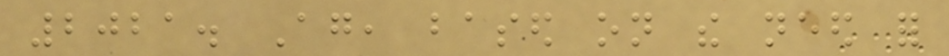2021. Again, based on the need for
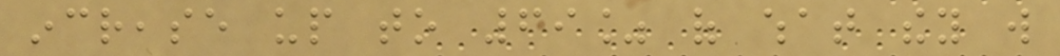increase up to 69% of what they will
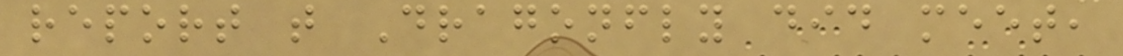report that Dragonfly did meet,
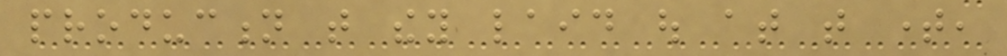production that they laid out at that time,
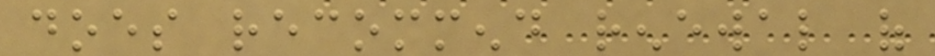does recommend renewal of
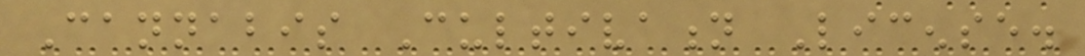Cannabis Cultivation License.
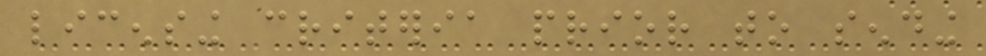licensing criteria prior to sending
